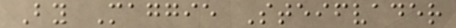By Maggie Steifvader
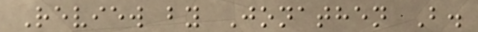Review by Jonathen B.
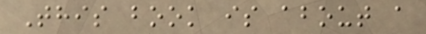This book is about a
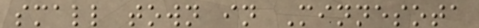small town in Minnesota
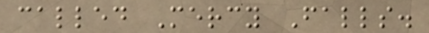called Mercy Falls.
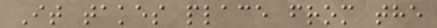It takes place from the
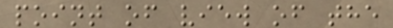point of view of the
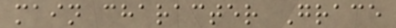main character Grace
